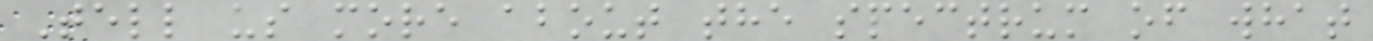Tell us more about the spectrum of what
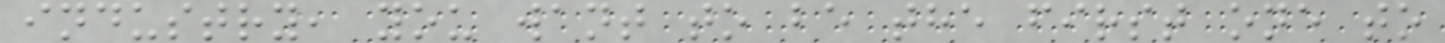industry, you want to be the first one to
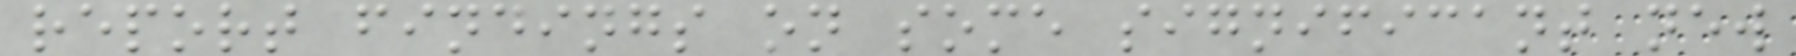report findings on some significant new
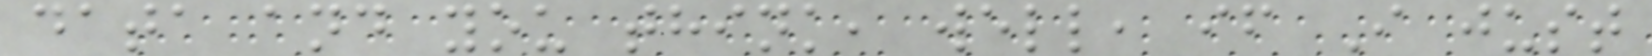data and you think, well, if I just
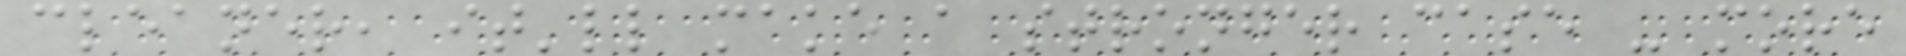cleaner, it'll make a stronger case - more
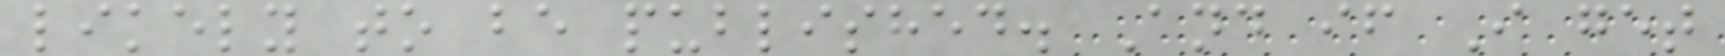likely to be published. And if I get
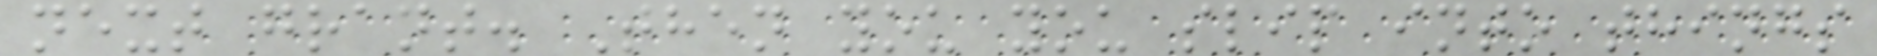next grant. Then you you slip into things
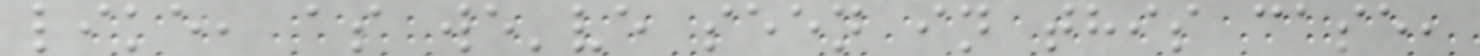like, as we've seen in this case,
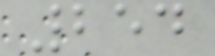254
